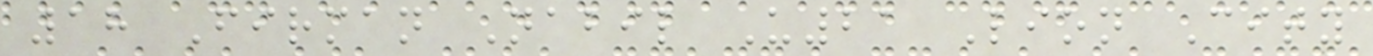18 Firman Nabil U21 Lion City
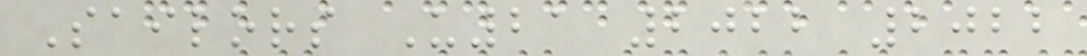Sailors U21 2022 2022
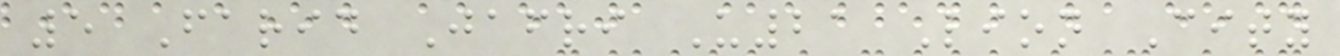5 Farid Jafri U21 Lion City
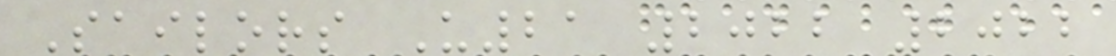Sailors U21 2022 2022
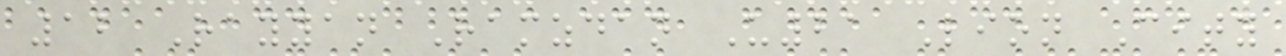12 Rayyan Ramzdan U21 Lion City
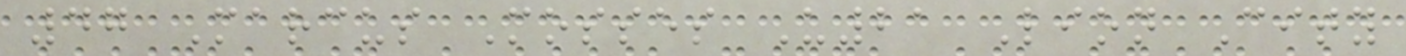47 Marcus Mosses U21 Lion City
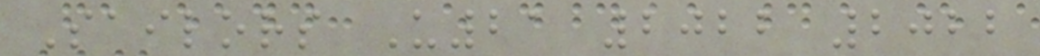Sailors U21 2022 2022
